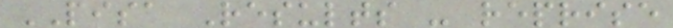PISA Results - reprise
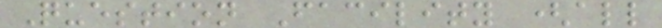Question Facility (all
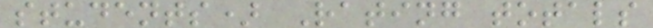students) Rating totals
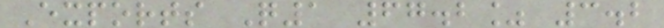Exports Q1 67.2% 3.2
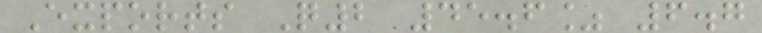Exports Q2 45.6% 6.7
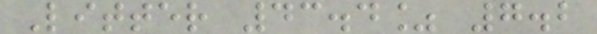Litter 43.4% 7.2
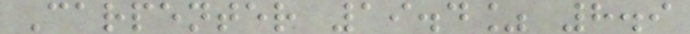Carpenter 19.4% 8.9
